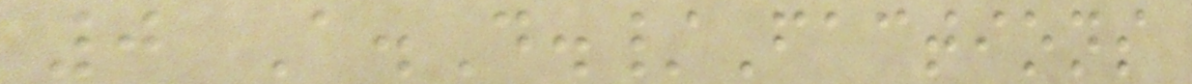0 A.D./Factions
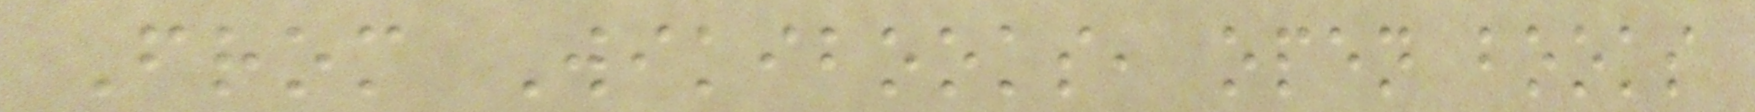From Wikibooks, open books
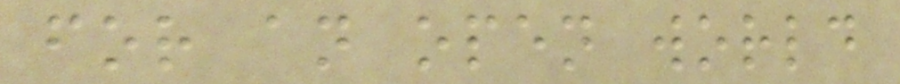for an open world
